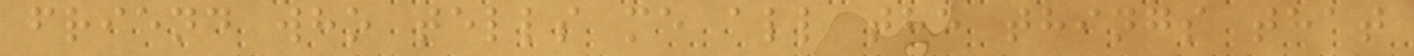friend who tells me all the things that
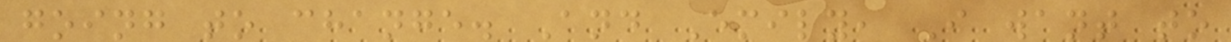going to change. And Emily, I want to
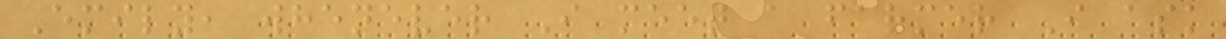Emily, whenever I meet a farmer I ask
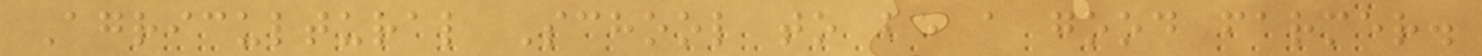Agricultural School to be a good farmer.
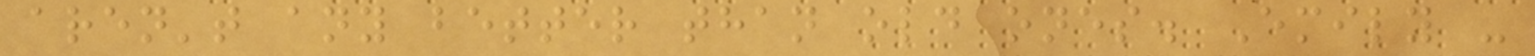aren't any better than old ones. Emily -
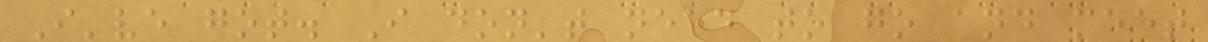I've got. I don't need to go and meet
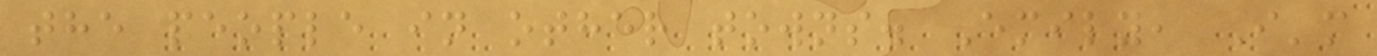the people in other towns. Emily, I'm
